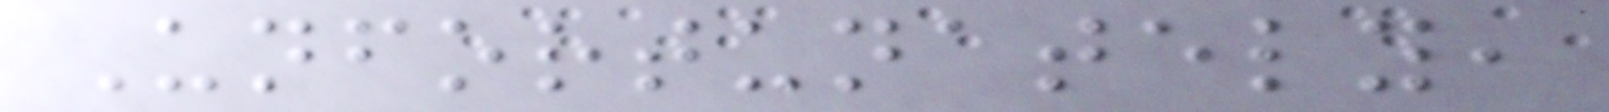Unfortunately,
